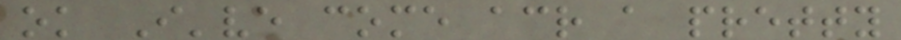ok I've come across a pretty
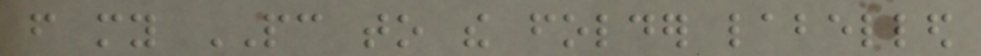from my PC to the folder labelled
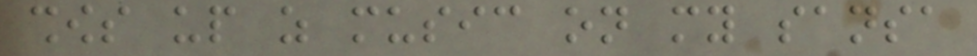shows up as music on my sansa
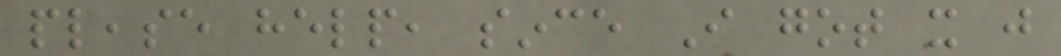please help, since I got it just
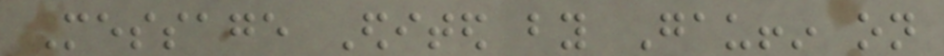Message Edited by Gauffin on
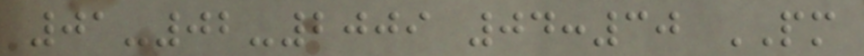01-02-2009 04:30 PM
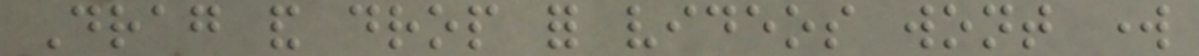Drag and drop for videos wont work
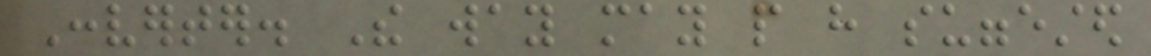Converter. The way may people have suggested
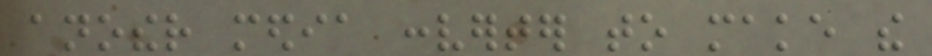another media converter to make the
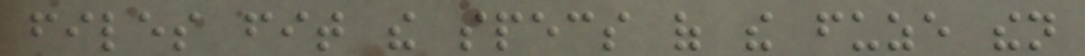files fit the specs of the fuze then
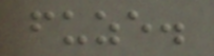fuze.
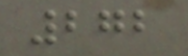272
